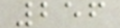256
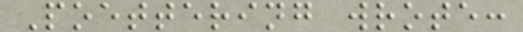Poettering wrote:
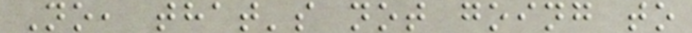No, that's not going to
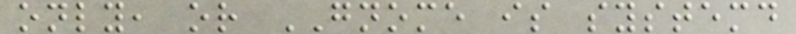only, or GNOME is systemd
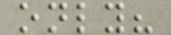only?
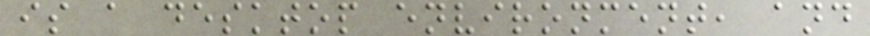is a desktop environment, and
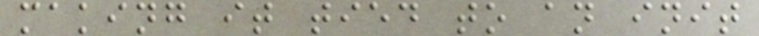making it tied to an init
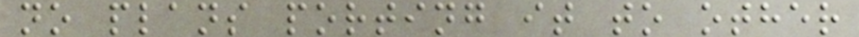no plans porting it to other
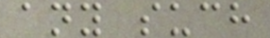any such
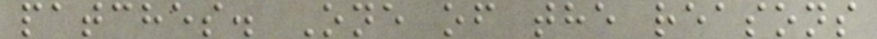patches. One of the reasons
